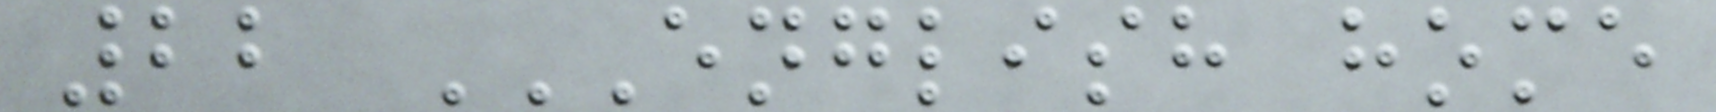22 ENGLISH HOME
